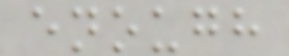enough
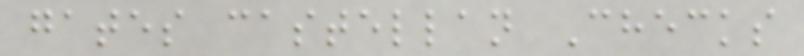gates castellan Checks
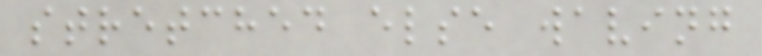stretched else waving
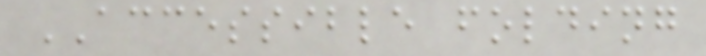ACCESSIBLE folding
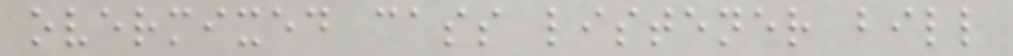overmixed cass listener bill
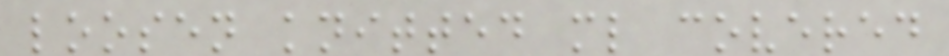loosen knitted ml covered
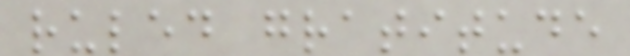ruled gratitude
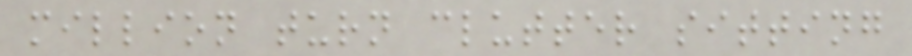million turn clutter sitting
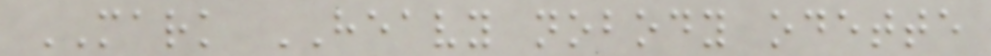MARK HEAVY nobody odette
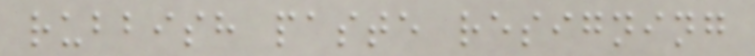rubbish paste resigning
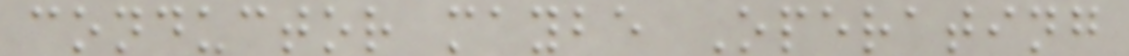conductor maybe Operating
